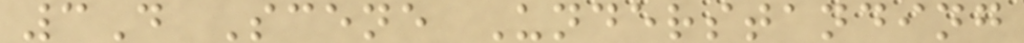3D Scene Understanding
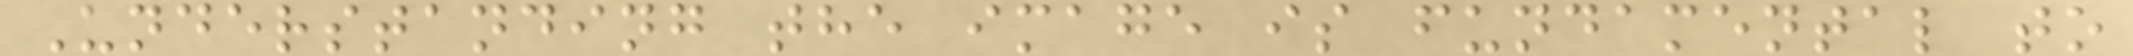Understanding the image is fundamental to
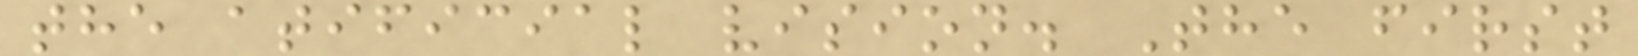the atificial vision. The first
